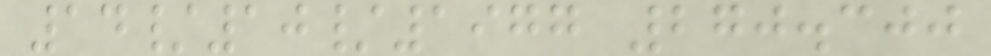14/10/1977 270.300
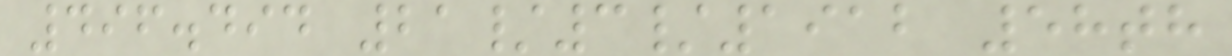496.494 21/3/1912 58th
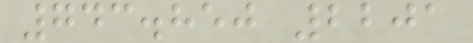743.850 2201
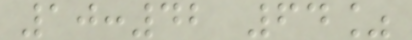10:42 64%
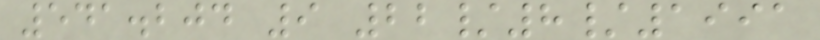541.204 9 22/8/1991
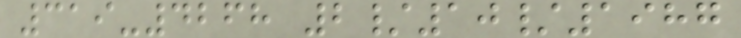319-4268 2/10/1987
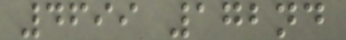4699 172nd
